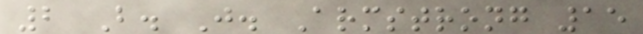2 B. J. Armstrong 15
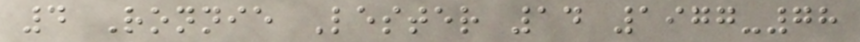4 Ronnie Lester 14 1977-78
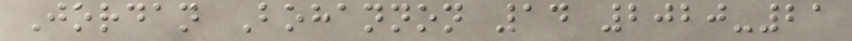Jordan Bohannon 14 2020-21
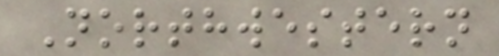Northwestern
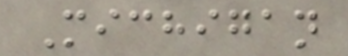Michigan
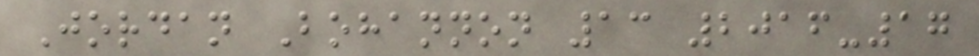Jordan Bohannon 13 2016-17
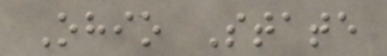Ohio State
